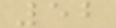52
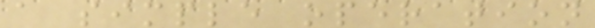a simple operation
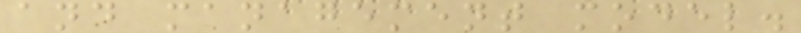and management model.
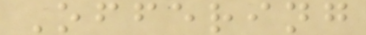Offering
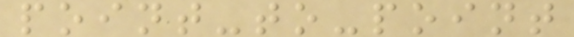point-to-point
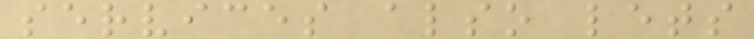services also lets
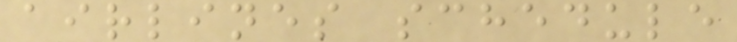airlines schedule
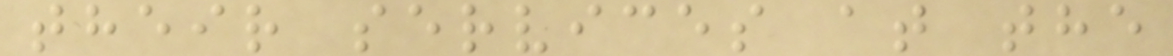their services at the
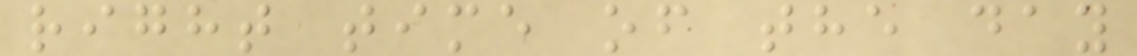right time of the day
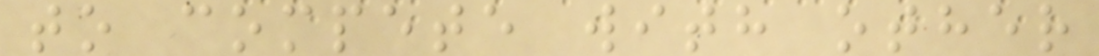to compete with other
